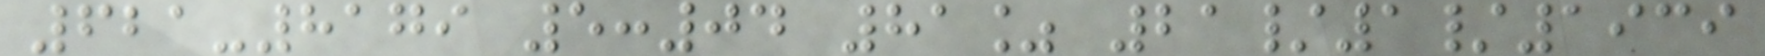621-8179 5:04 81% 21/1/1939
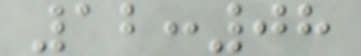12:08
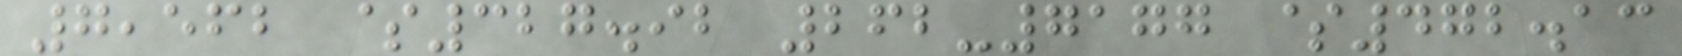7,562 $327.92 262-7177 $472.13
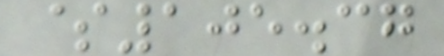$105.37
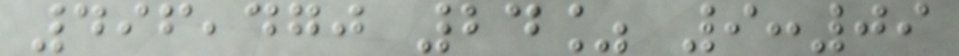496,470 24% 9:09
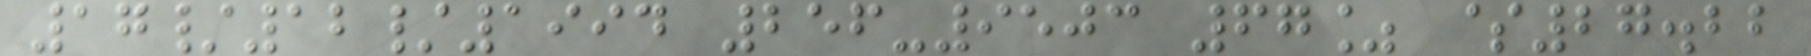17/12/1994 256-9503 67% $27.22
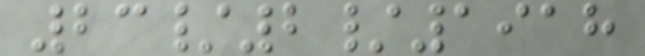23/2/1918
